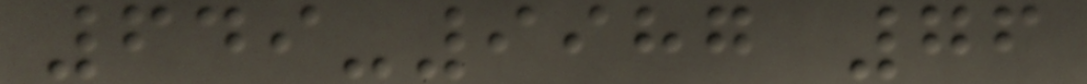649-9987 76
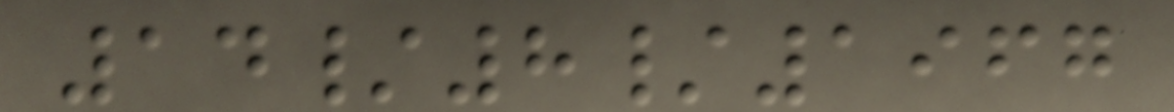14/8/1967
